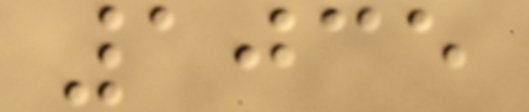1035
